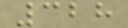328
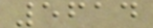5614
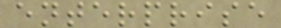enterprise
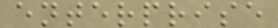enterprise
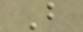B
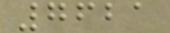7621
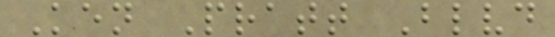Ken Pratt Blvd
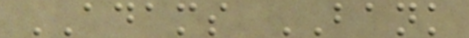ADAMS BANK
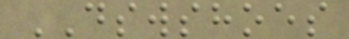DSWSHOES
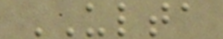ULTA
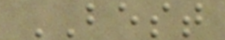BEST
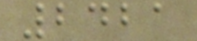2421
